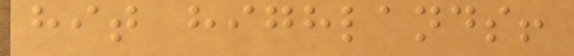hit highlands!
